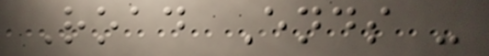Road Ends -
